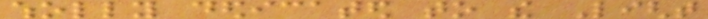wholly dedicated to the Light
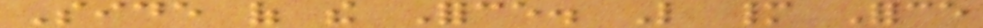Side of the Force. Like many Force
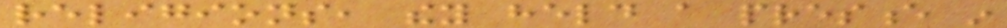religions, they held a presence in
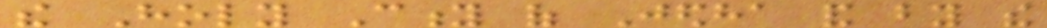the Holy City of Jedha and by the
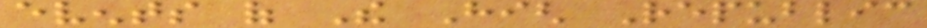events of The High Republic
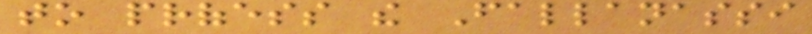to profess the Fallanassi
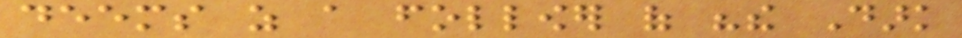deems as a follower of "the Dark
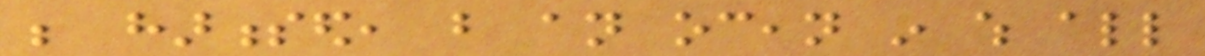be harnessed, but an ocean in which all
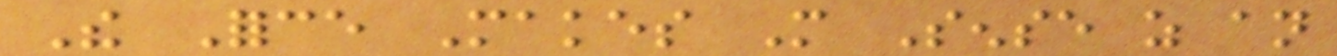The Force Makes More Sense as an
